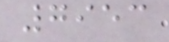7953
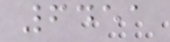6451
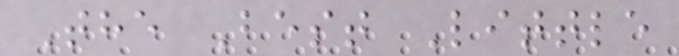The Best Little
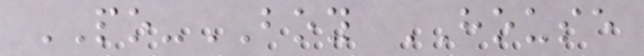PO-BOY HOUSE
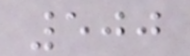500
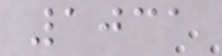1031
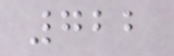722
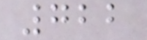722
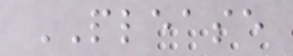PLEASE
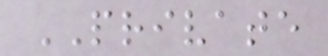PRIVATE
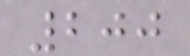200
